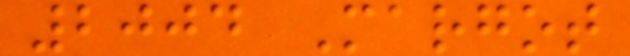2004 Margot
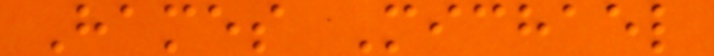Hames Michael
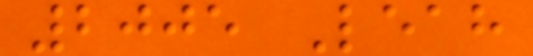2005 Leah
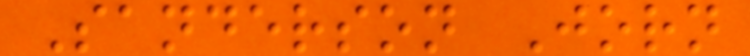Sanderson Jorn
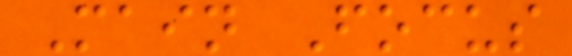Main Focus
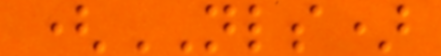(NLS)
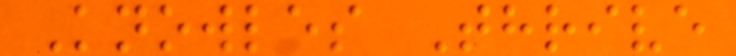Knowles Thrive
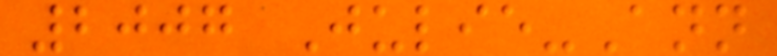2007 Julie-Ann
